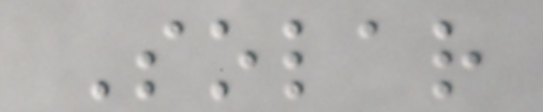Solar
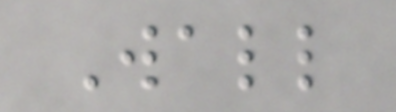Wall
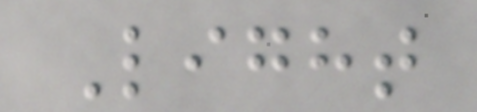Light
